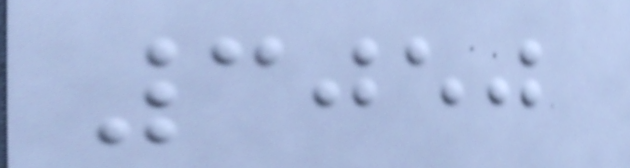3050
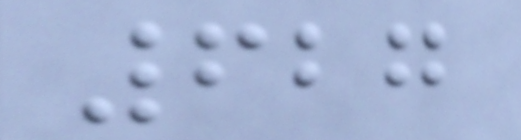627
